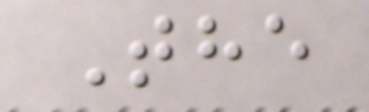The
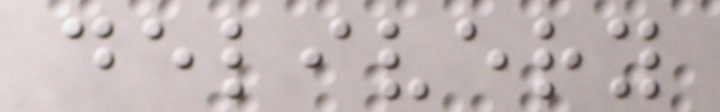delivery
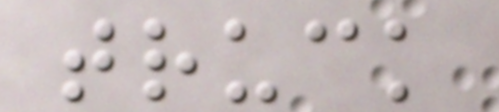truck
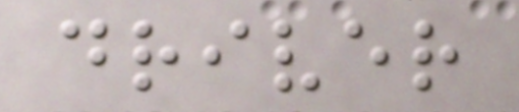driver
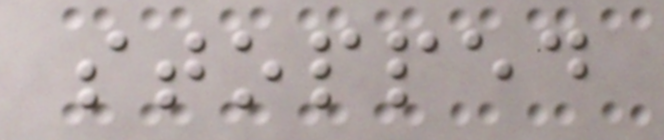stopped
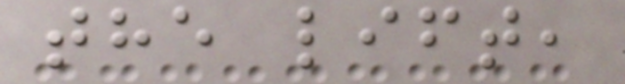the lift,
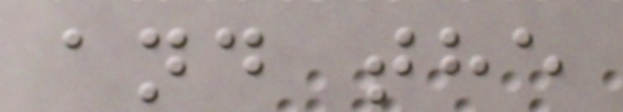and the
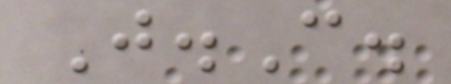J.C.
